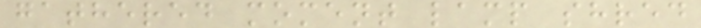gathered moment lamp shred
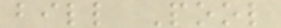bill Pool
